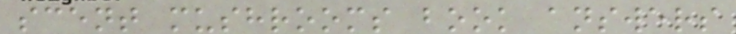scent mushrooms book answers
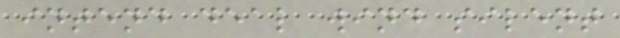intend deal wind silent
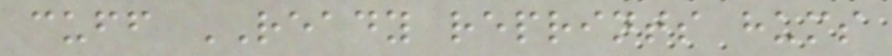cuff READY reprints hums
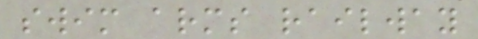swim arms railway
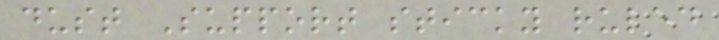dust Support sticky ruled
